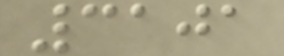3101
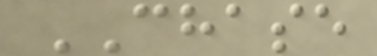CHASE
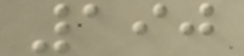190
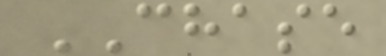CHASE
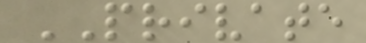PRIVATE
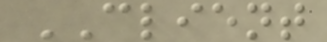CLIENT
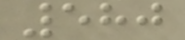580
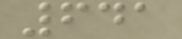641
